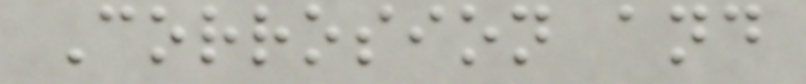Corrosion and
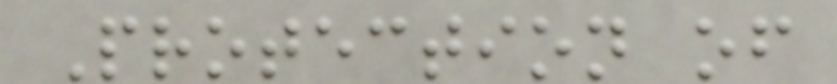Protection of
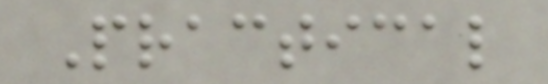Practical
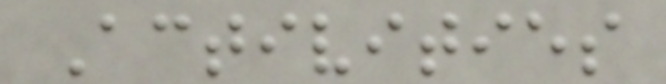Activities
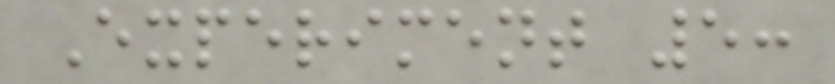Experiment 5:
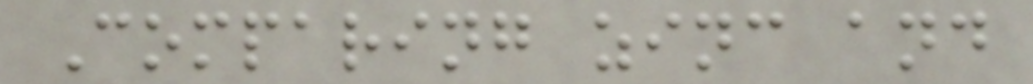Comparing zinc and
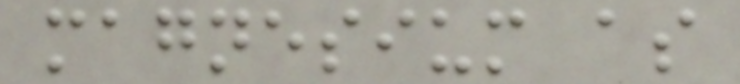magnesium as
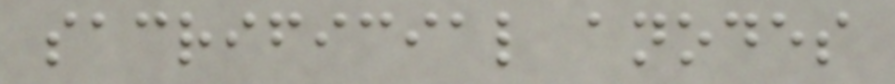sacrificial anodes
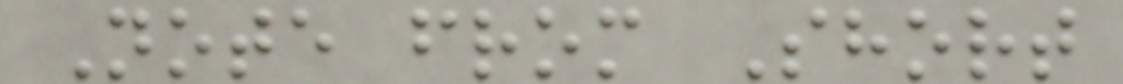Note from Short
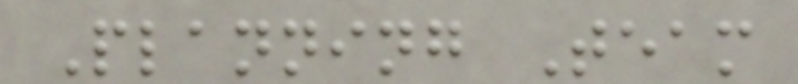Planning Team
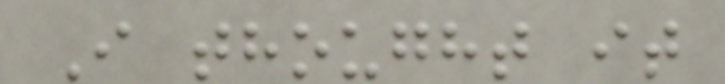I thought it
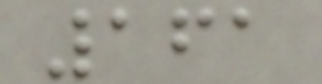161
